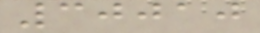30010
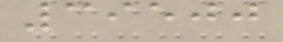39500
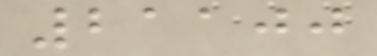21100
